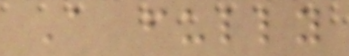A fully
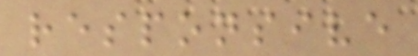responsive
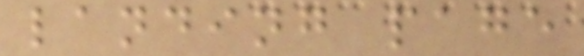landing page
